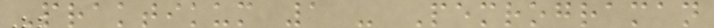Praktikum 1 - Pemrograman
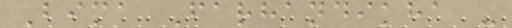Bima Farhandikha -
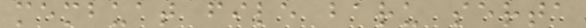membuat file baru serta
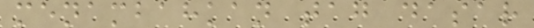menambahkan tag dasar
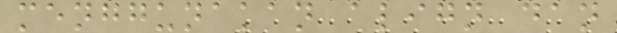menggunakan align dan
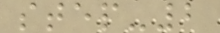step-2
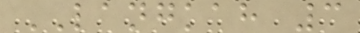LANGKAH 3
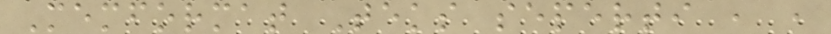Memformat Teks seperti , ,
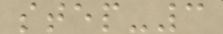step-3
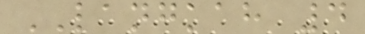LANGKAH 4
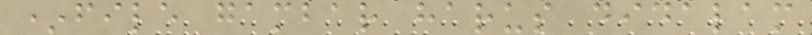*file gambar harus didalam
